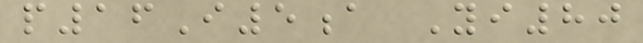p16I5a Yi80
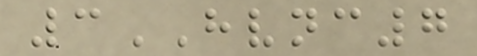3HVNC7
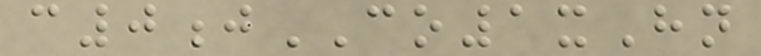c0jCO1xHn
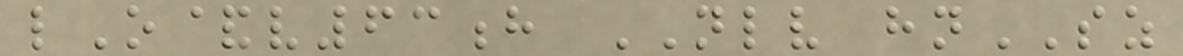lO&v63h NLV hnSZ
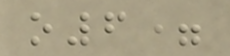o6=
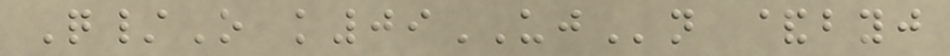Q/O k09UJn &byj
